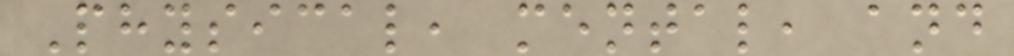Physical, mental, and
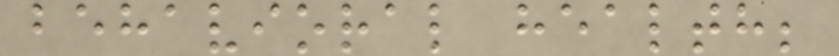behavioral health;
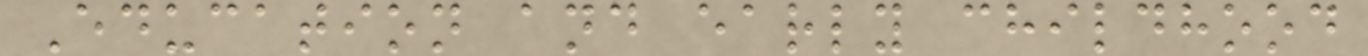Education and early childhood
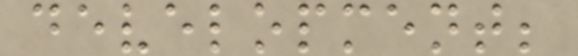development;
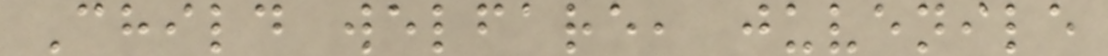Child welfare, juvenile
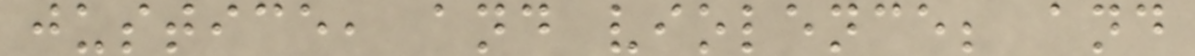justice, and violence; and
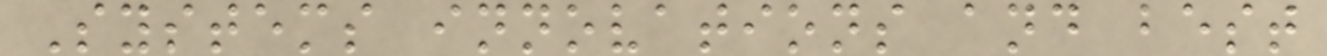Systems innovations and best
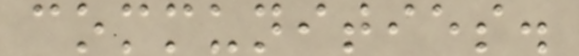communities.
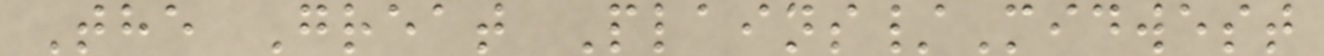The Great Plains/Midwest
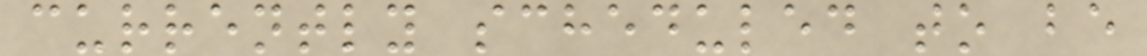currently scheduled to be
